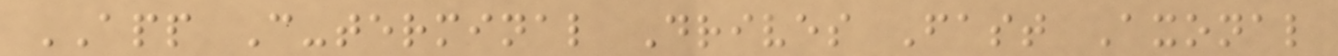APP C-terminal Drives Fast Axonal
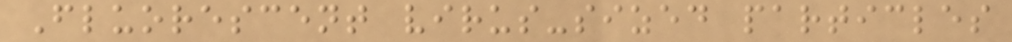Fluorescent virus-sized particles
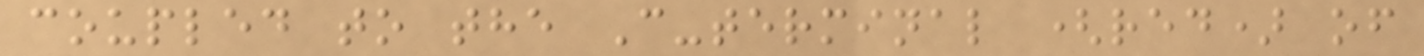coupled to the C-terminal (red) of
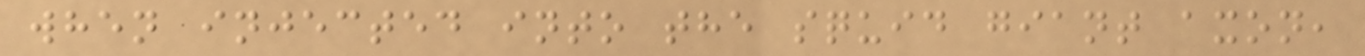when injected into the squid giant axon,
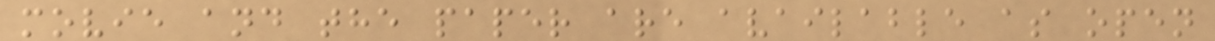movie and the paper are available as open
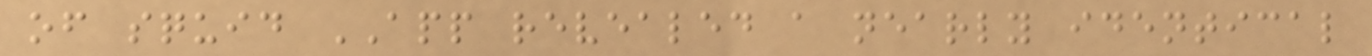of squid APP revealed a nearly identical
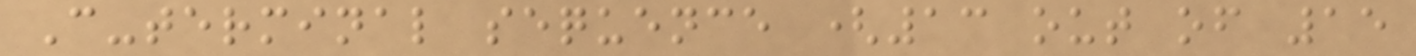C-terminal sequence (13 out of 15
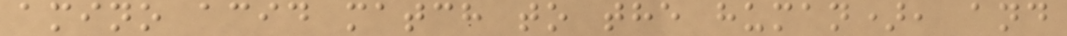amino acid match to the human), and
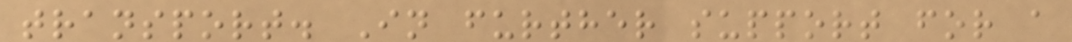transport. In further support for a
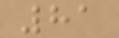81
